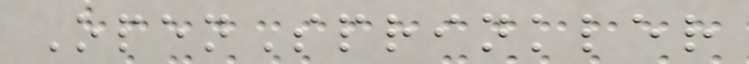OpenSprinkler
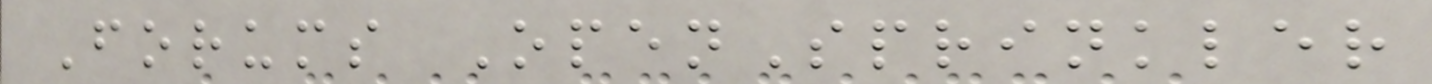Forums OpenSprinkler
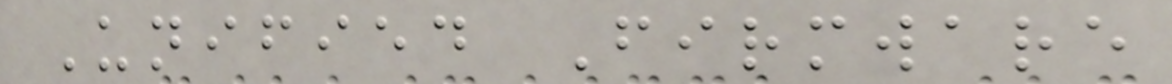Unified Firmware
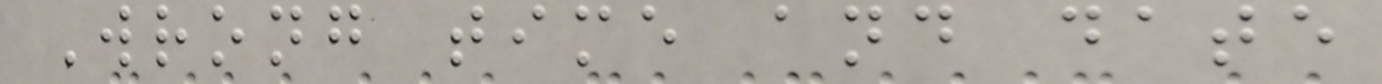Wrong time and date
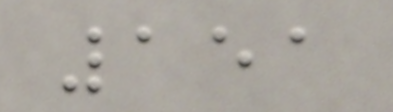151
